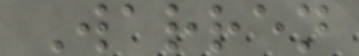Warren
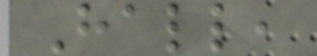Hall,
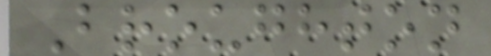Broughton
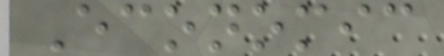Economic
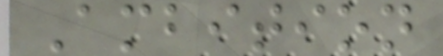Ambition
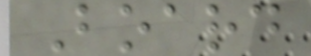Board
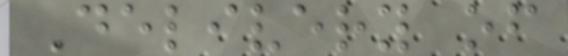Delivery of
